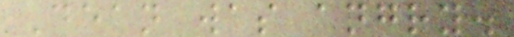Dean was angry.
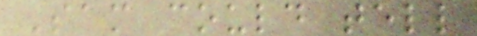Sam could tell
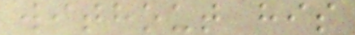without his
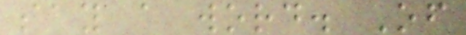say a word. Of
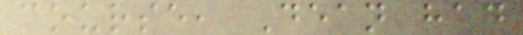course, Dean had
